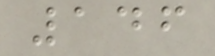146
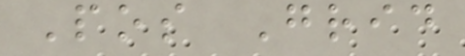Pos Grid
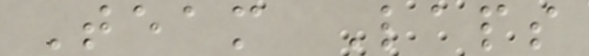Team Laps
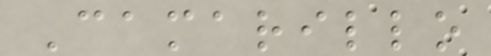Camarillo
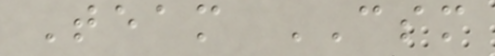Team CSM
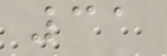31
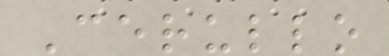Cerullo
